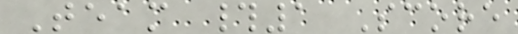Team #1 Score
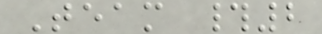Team #2
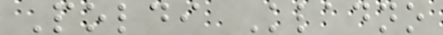Poldi Kladno
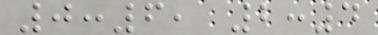0:6, 2:4
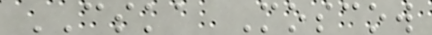CSKA Moscow
